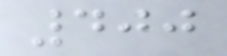400
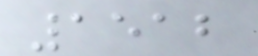1512
